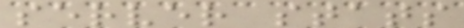server stats
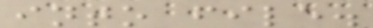into file.
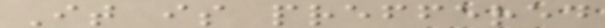It is preffered
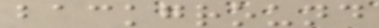background
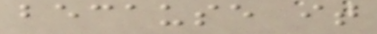because it
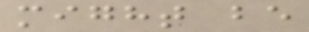might be
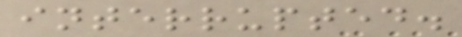interrupted.
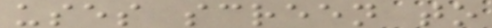uses screen to
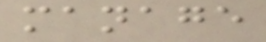manage
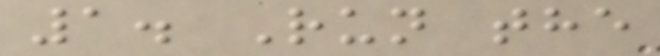1. Run the
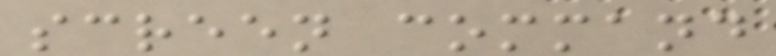screen command
